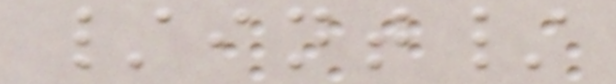/int/
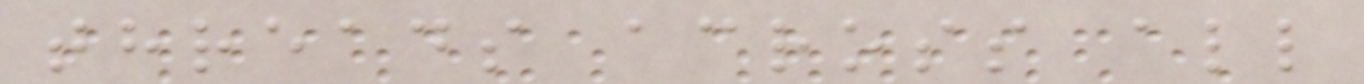threads across all
